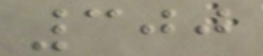300
